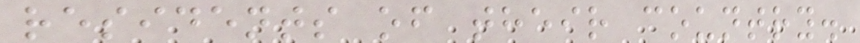residents of their country.
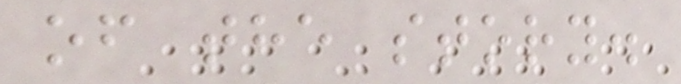of the story.
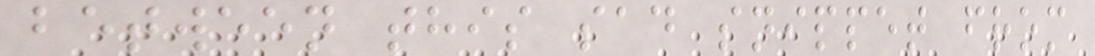between this sad snippet from
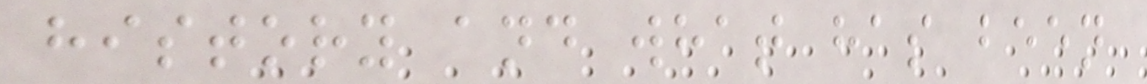history and what has been
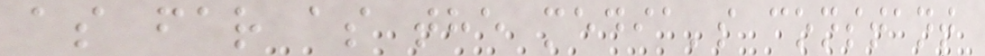as far as the media's constant
